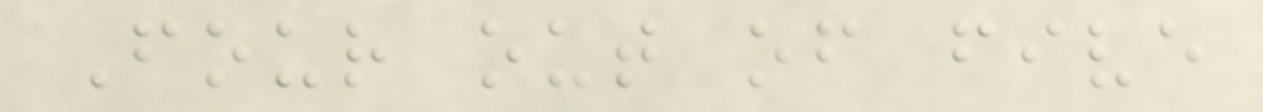Four out of five
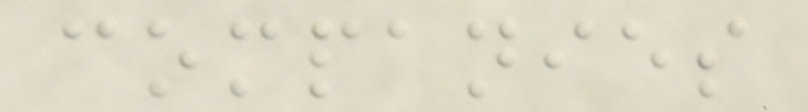companies
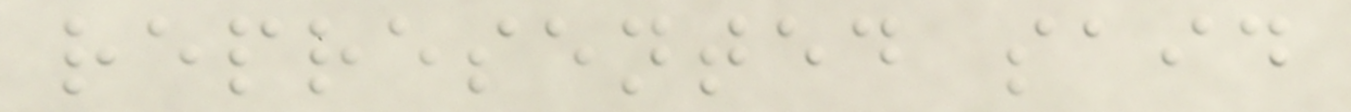represented said
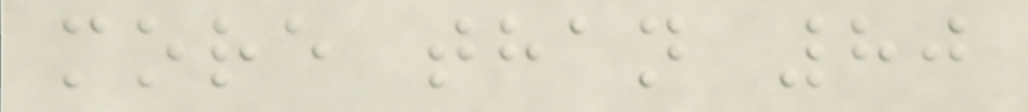more than 80
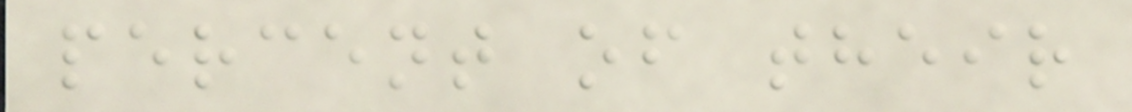percent of their
